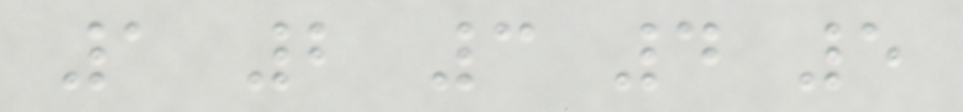1 2 3 4 5
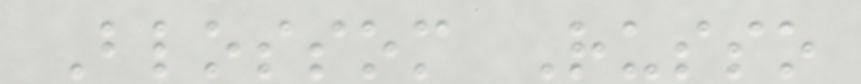Blossom Russo
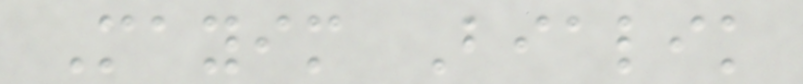Mayim Bialik
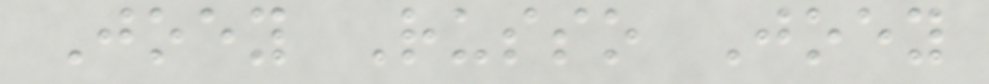Joey Russo Joey
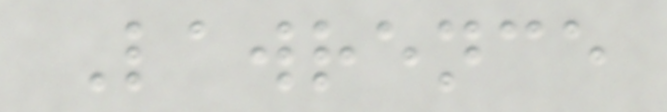Lawrence
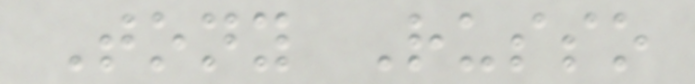Tony Russo
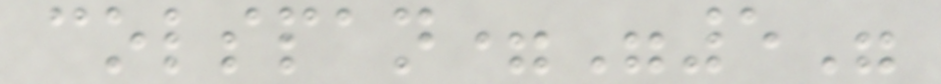colspan="5"
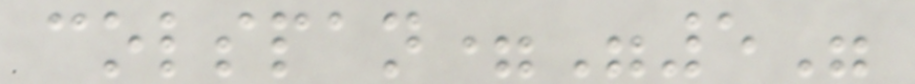colspan="5"
